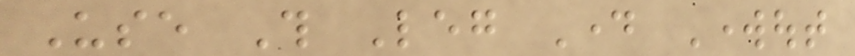Use This Leg Day Workout
